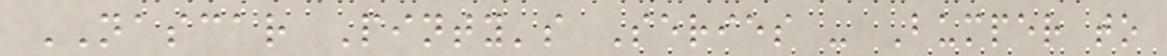NASCAR Pinty's Series - Bumper to
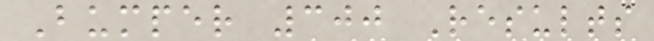Bumper 300 Results
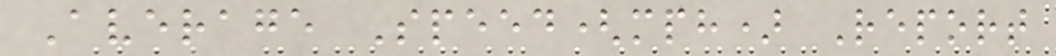Average Speed(mph) Report
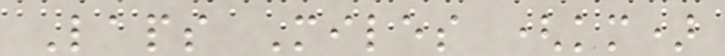Laps Miles (km)
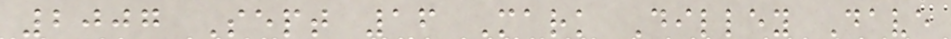2007 Sept 16 Mark Dilley Dave
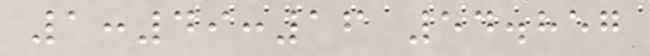1:49:16 54.857
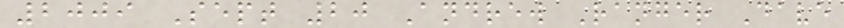2009 Sept 20 Andrew Ranger Dave
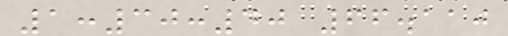1:30:40 66.110
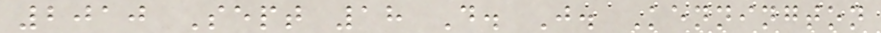2010 Sept 18 D. J. Kennington
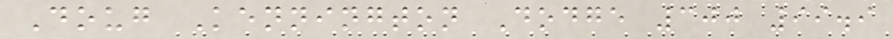Doug Kennington Dodge 300 99.9
